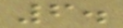6.
